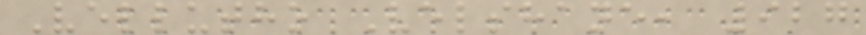Vellutho Velshane, 927
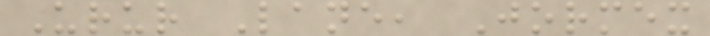Urur Lane, Jormex
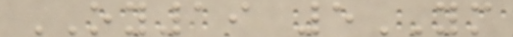OY19 5YM
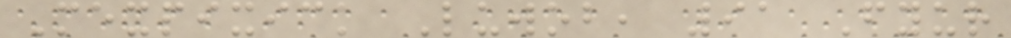Mexpixick Luwob, 91 Fyur
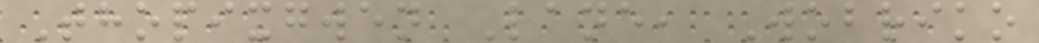Thopixgwen Lane, Wobriko
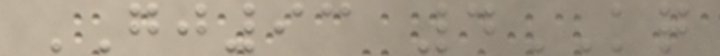GJ93 4KQ
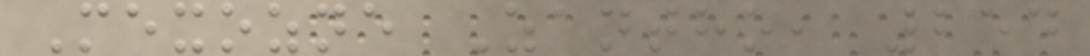Mexozne Zantho, 254
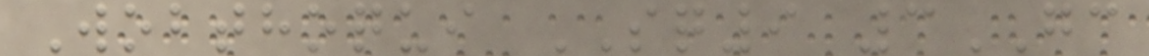Wobthoqui SQ9 3GC
